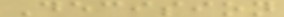Decision
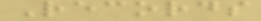Records
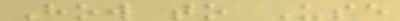How to Use
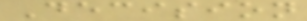Decision
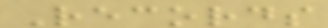Records
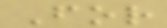For
